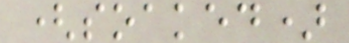(soaked)
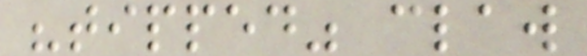"tipped" claw
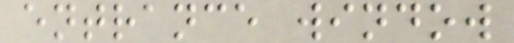entrance window
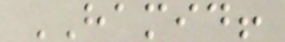HAMID!
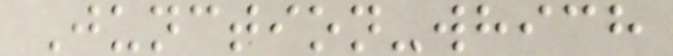Junction-which
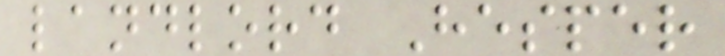landlord Hesper
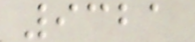9321
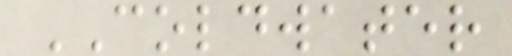COLDWATER
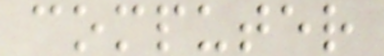computer
